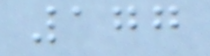177
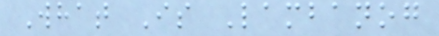What Is Lambanog
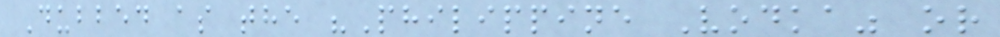Dubbed as the "Philippine Vodka" or
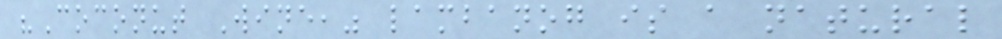"Coconut Wine," lambanog is a natural
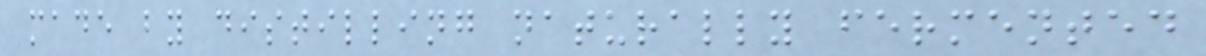made by distilling naturally fermented
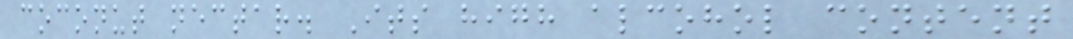coconut nectar. Its high alcohol content
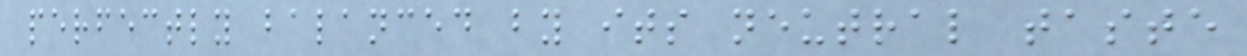perfectly balanced by its neutral taste
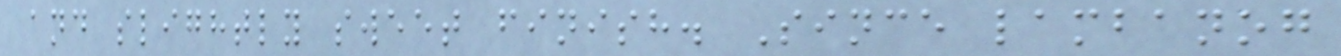and slightly sweet finish. Since lambanog
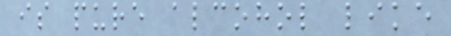is pure alcohol like
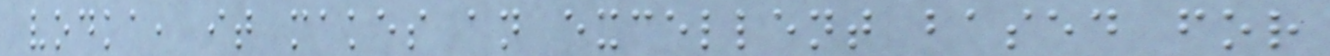vodka, it makes an excellent based for
